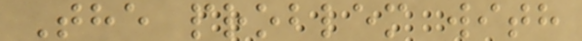The problem with
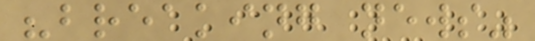"breaking news"
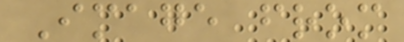Image from
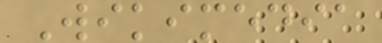Wikimedia
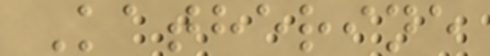Katherine
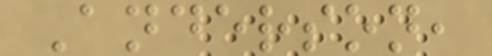Anderson,
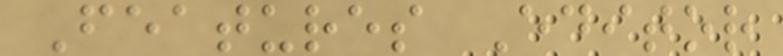Features Editor
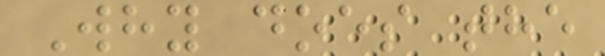Why does the
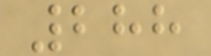288
